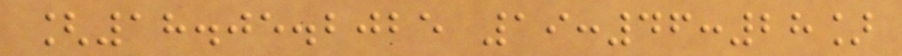[18.05.2025 19:46:28]
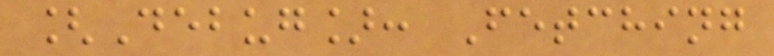[Debug]: Fetching
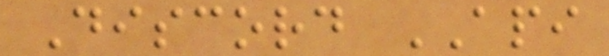Discord API
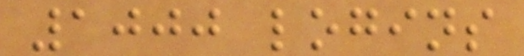1000 logins
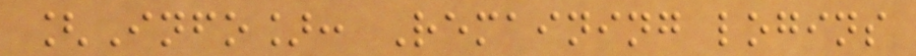[Info]: Remaining logins
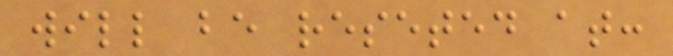will be reseted at:
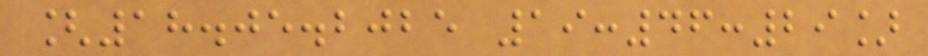[18.05.2025 19:46:29]
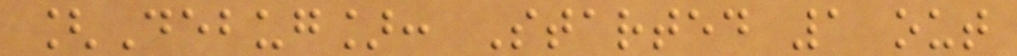[Debug]: Started 1 out
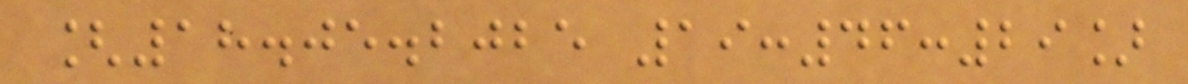[18.05.2025 19:46:29]
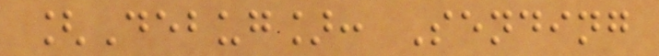[Debug]: Sending
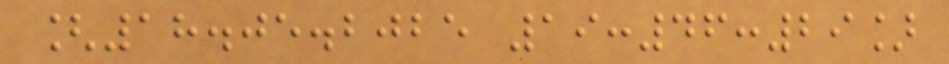[18.05.2025 19:46:29]
